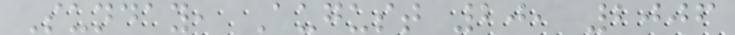Sunday, August 20, 2006
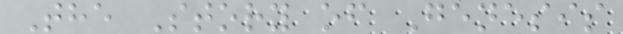The Story of Genesis
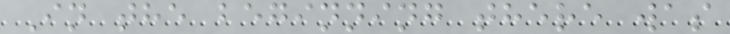In the beginning there was
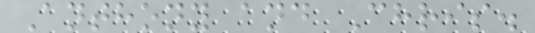Anthony and Chris.
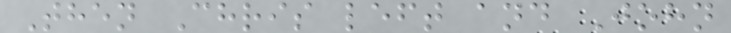Then Chris left and John
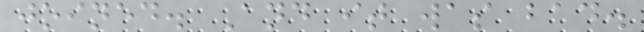joined. And it was bad.
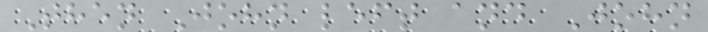Then John left and John
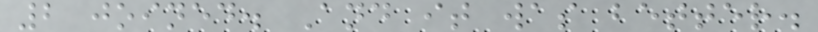2 joined. And it was better.
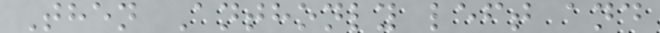Then Anthonly left and
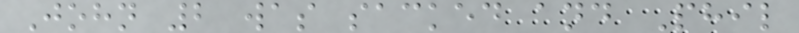John 2 was sacked and Phil
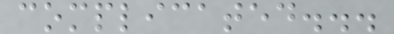complicated...
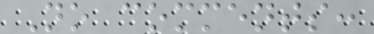No comments:
